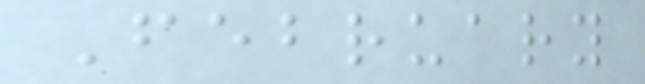February
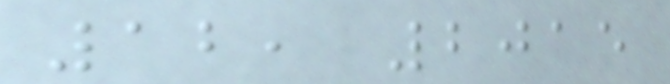12, 2015
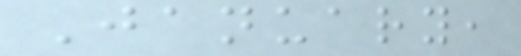January,
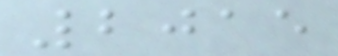2015
